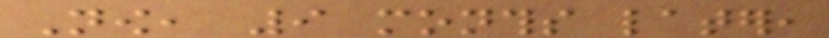Now, 9 months later,
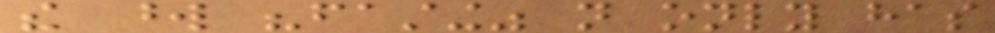the word "fasting" not only has
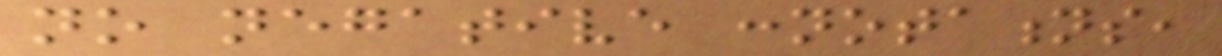no negative connotations,
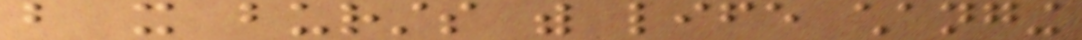but it bursts with life changing
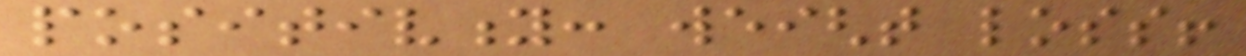positivity: weight loss!
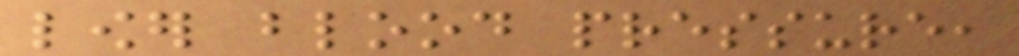lower blood pressure,
